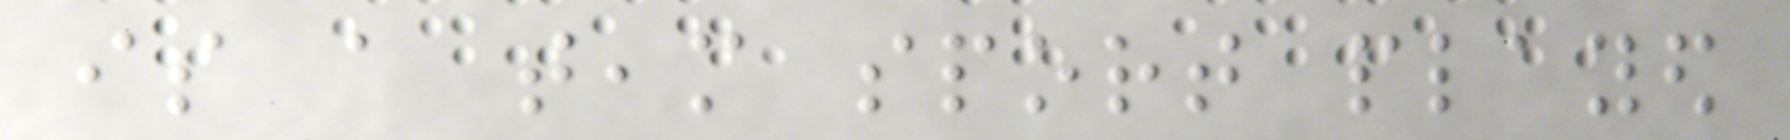is a team sport played
